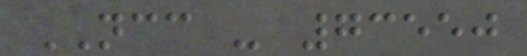NCC - 73550
